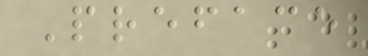Preface
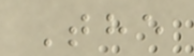The
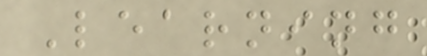Learning
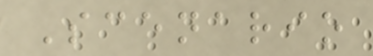Scenario
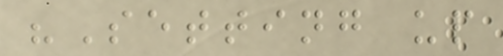"Setting up
